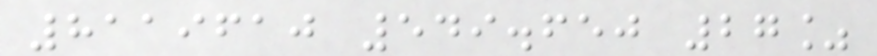8119610 549.650 27%
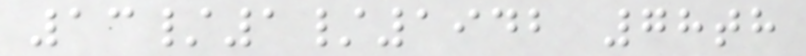13/1/1942 78th
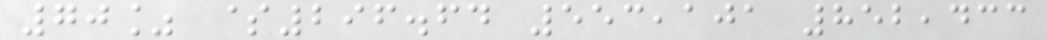70% $296.64 553,101 852,433
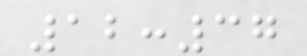12:37
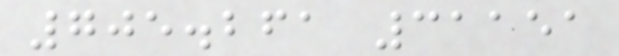705.261 31151
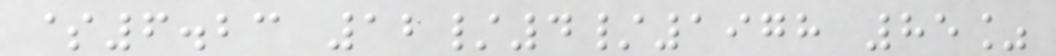$6.23 12/4/1978 85%
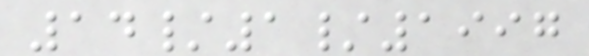14/1/1997
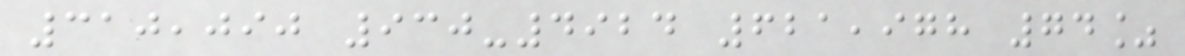310,090 930-4924 621,978 74%
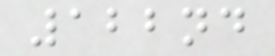122nd
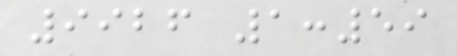9926 1:59
